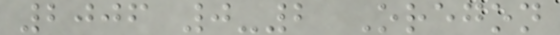2006 0-2 Oregon
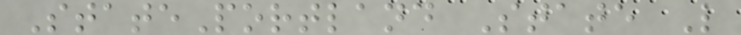StatePortland State L
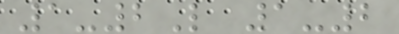1-2L 1-2
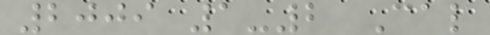2009 1-2 Cal
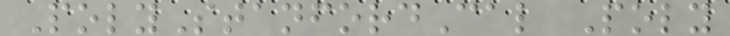PolyStanfordCal Poly
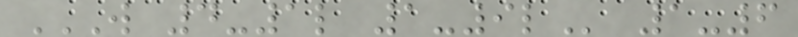W 4-1L 1-9L 1-6
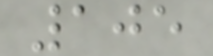105
